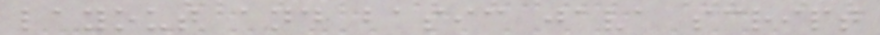layout and basic java script
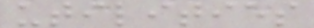utilities
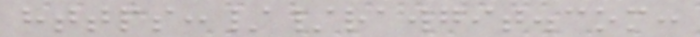https://rawgit.com:
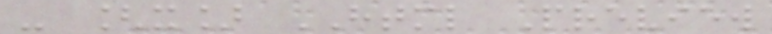- [x] HTML Preview
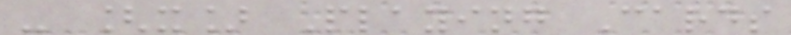- [x] Playing Cards
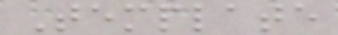Template
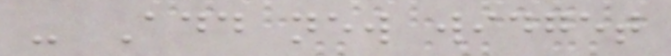- Add new widget
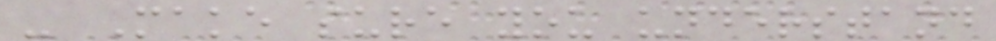- Make sure you understand
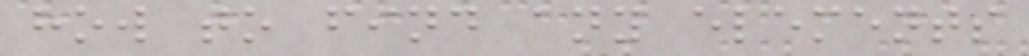how to find any elements
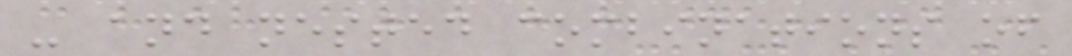- and nested combinations of
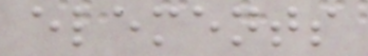elements
